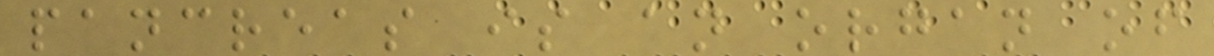pancreas is an organ of
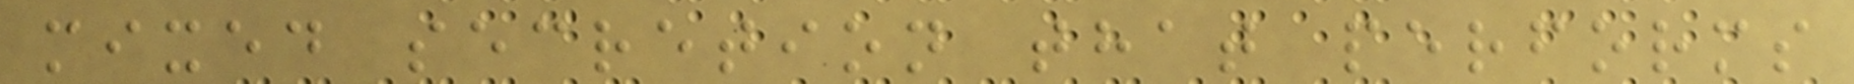mixed secretion that performs
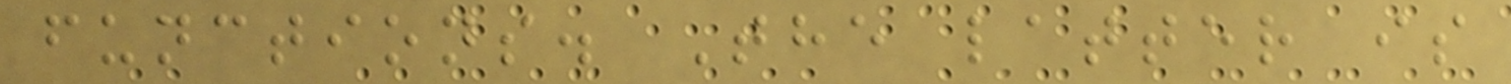functions. The latter is
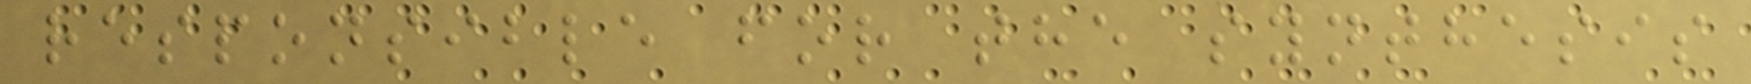responsible for the synthesis
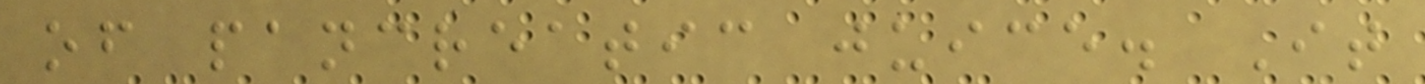of pancreatic juice. It
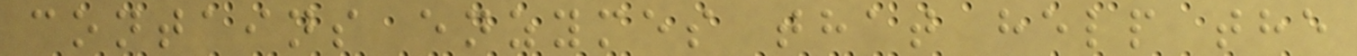contains enzymes that help the
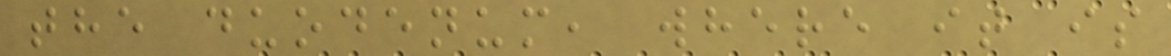the duodenum, where it is
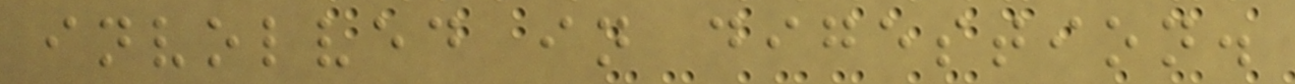involved in digestion.
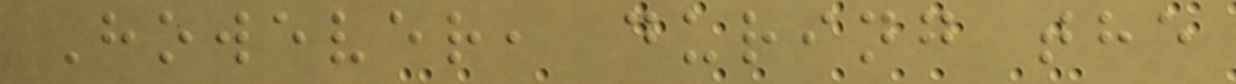However, during the
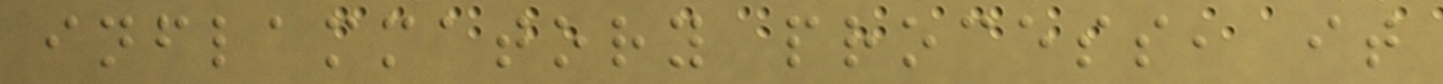inflammatory process, it
